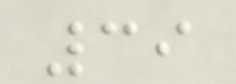39
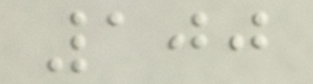100
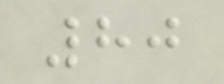80
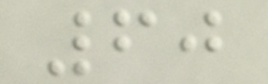60
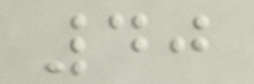40
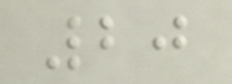20
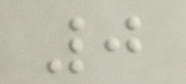0
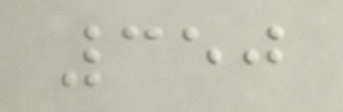350
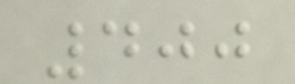400
